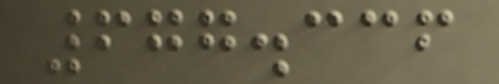677.336
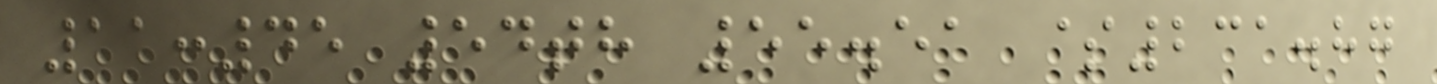11:45 54th 55.51 $231.87
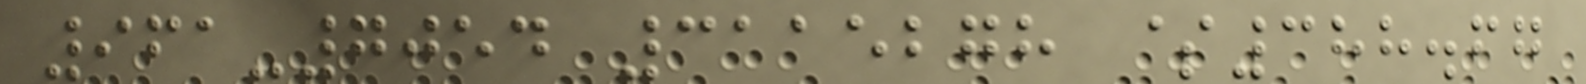961-7054 3115278 $388.67
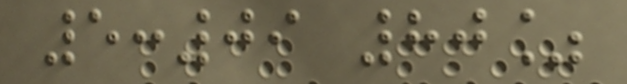5:09 80%
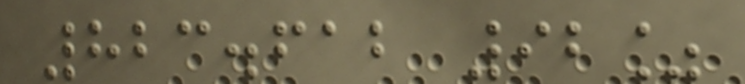823.612 92%
